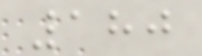180
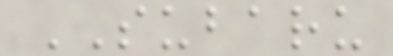SUBARU
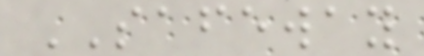SAFEWAY
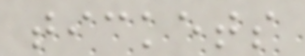tickets
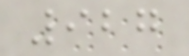927
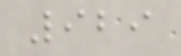929
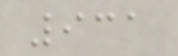931
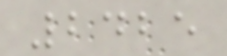2425
